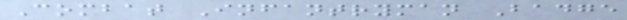Combat Infantryman Badge
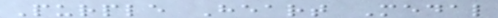Purple Heart Medal
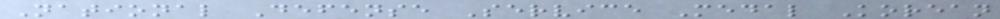National Defense Service Medal Korean
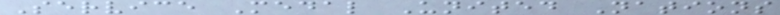Service Medal United Nations
